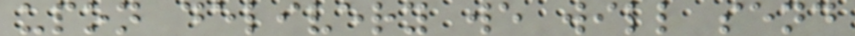upon delivery we will send
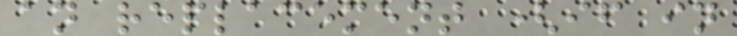an replacement (if in
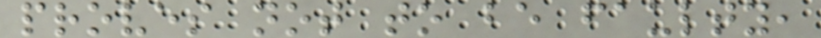proves not to be faulty,
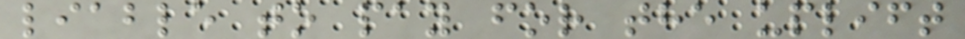liable to pay for the uplift
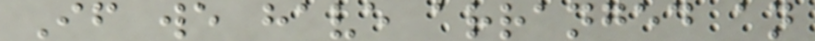If we have arranged an
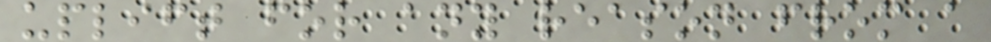uplift for any reason from a
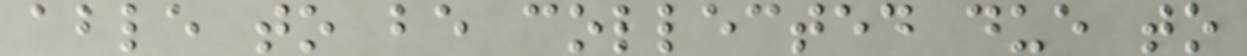able to be collected due to
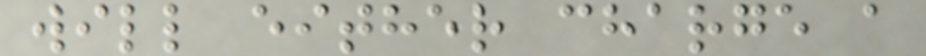will either charge a
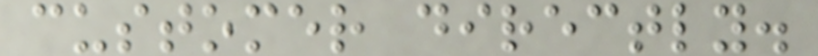customer directly.
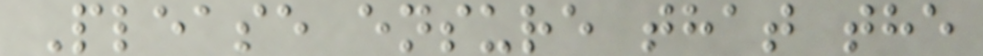Please ensure that the
